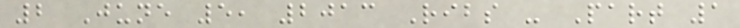2 June 5, 2013 Ribs - Part 1
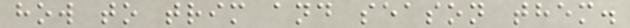how to trim and season them.
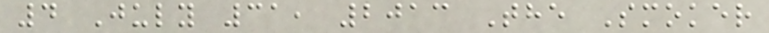4 July 31, 2013 The Smoker
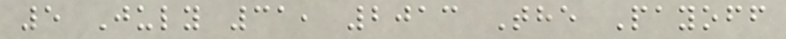5 July 31, 2013 The Payoff
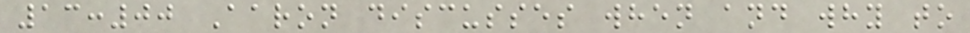13:00 Aaron discusses when and why to
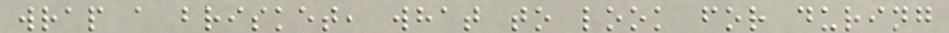wrap a brisket, what to look for during
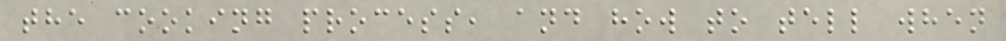the cooking process, and how to tell when
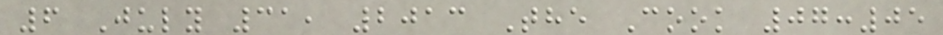6 July 31, 2013 The Cook 07:05
